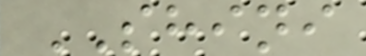SHINI
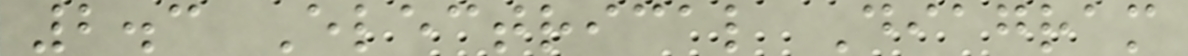2.3 Electrical Diagram
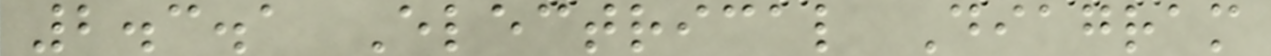2.3.1 Electrical Diagram
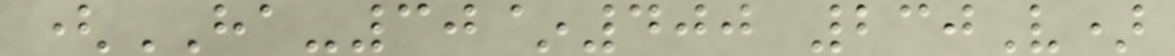(HA-30~400 230V)
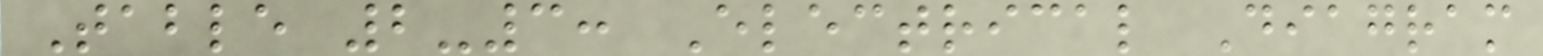Table 2-3: Electrical Diagram
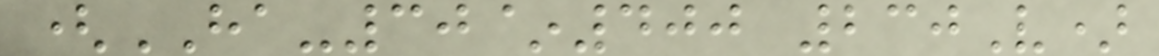(HA-30~400 230V)
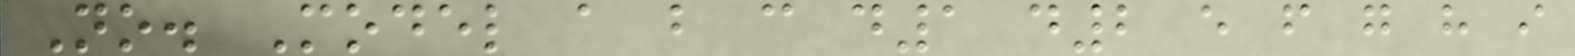No. Model a b c d1 d2 e f g h i
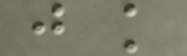j k
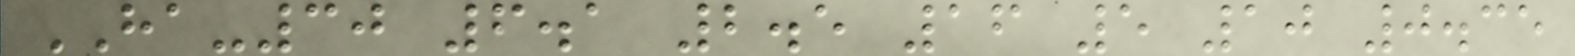HA-30 6.1 2.5 16 5 10 0.35
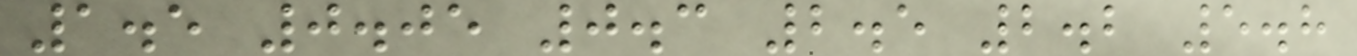1.5 0.05 0.3 2.5 2.2 5.8
